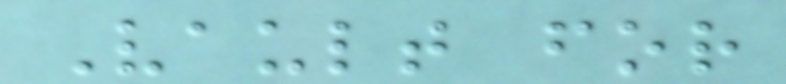Vault for
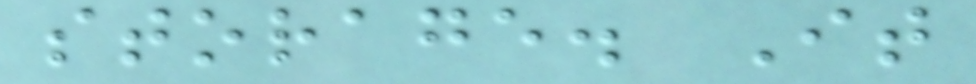storage. It
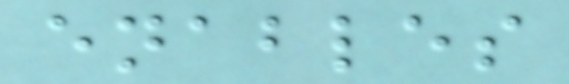enables
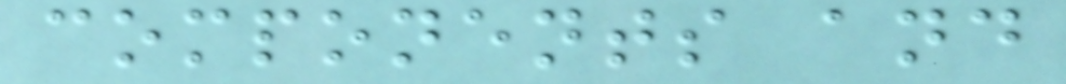components and
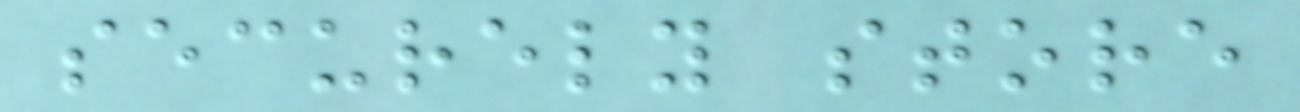securely store
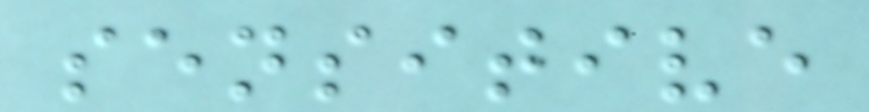sensitive
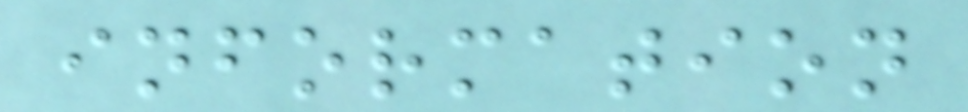information
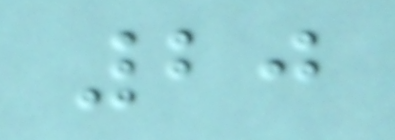20
